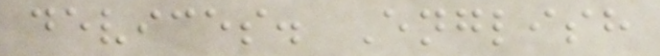devices. English
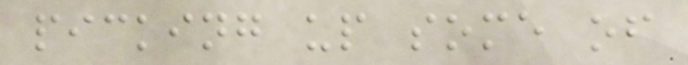picking up some of
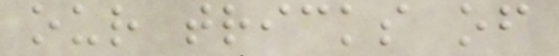our tricks of
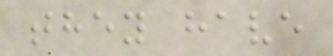they have
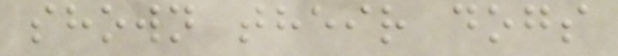shown their dogs
